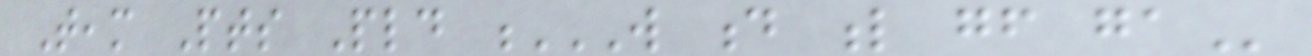Team Pts Pld W D L GF GA
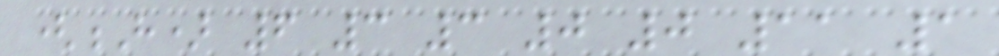(H) 6 3 3 0 0 11 1
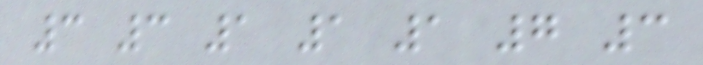3 3 1 1 1 7 3
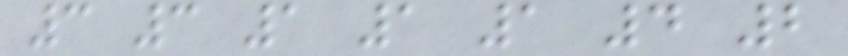3 3 1 1 1 4 2
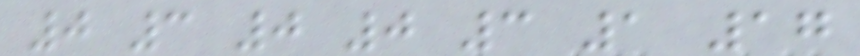0 3 0 0 3 1 17
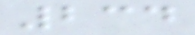234
